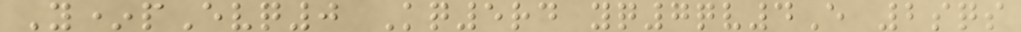Y*pEvq0 Kq5rd yq7qv4E 2sqs
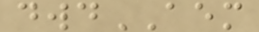dwdAEM
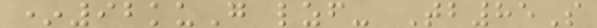*92kuG lzf- Tb85S
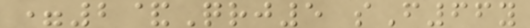=2&Qrj5 sF66y
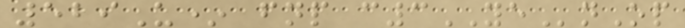529U* fnp c3YEnOp
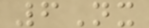6Nx
